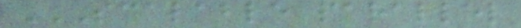SCALABLE PARALLEL
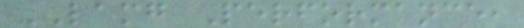LAMG Performance,
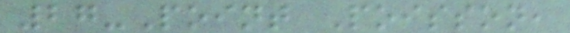27-Point Poisson,
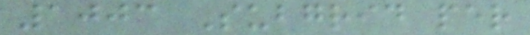1003 Subgrid per
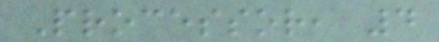Processor, 4
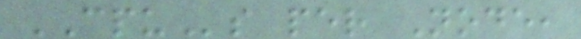CPUs per Node,
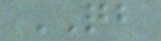QB
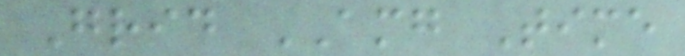Grid AMG Time
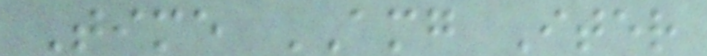Time AMG Iter
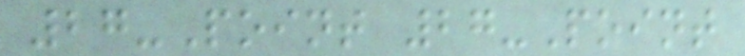27-Point 27-Point
